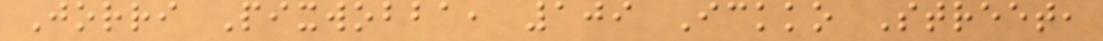Jorri Pixwobba, 109 Ickko Street,
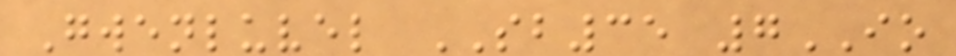Gwenluvel SB35 7IO
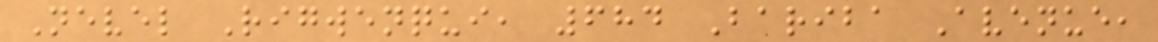Nevel Rigwenqui, 684 Bariba Avenue,
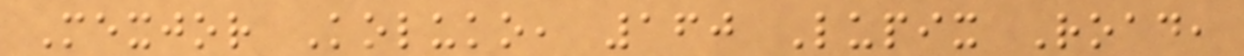Mexjor Koluko, 160 Lupix Road,
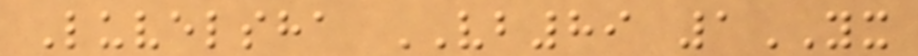Luvelsha VB89 1YX
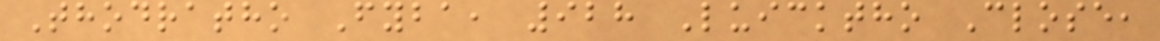Thodratho Fyba, 928 Luicktho Close,
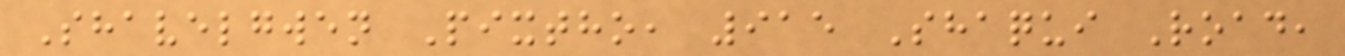Shavelgwen Pixtho, 915 Shaqui Road,
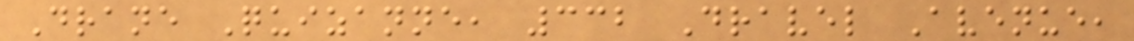Drane Quizanne, 332 Dravel Avenue,
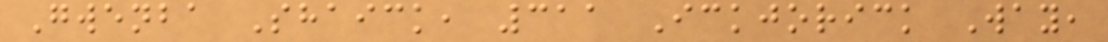Gwenba Shaick, 311 Ickjorick Way,
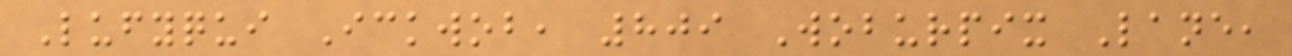Lufyqui Ickwob, 809 Woburpix Lane,
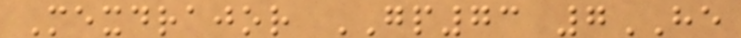Mexdrajor GP73 7HE
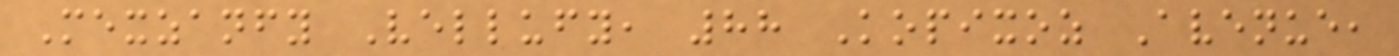Mexzanfy Vellufy, 88 Kopixoz Avenue,
